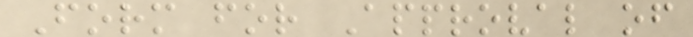Form for Approval of
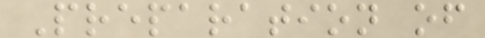Preparation of
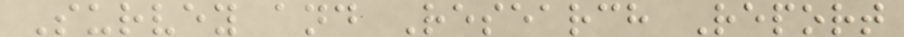Survey and Research Report
